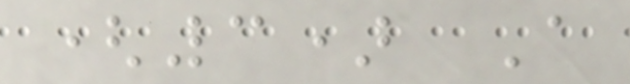(3) A
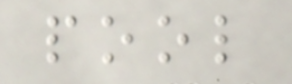pool
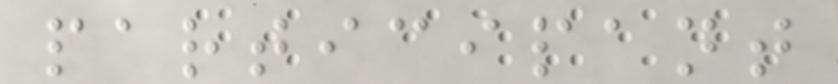participant
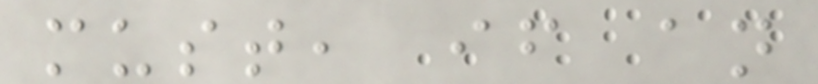must, if an
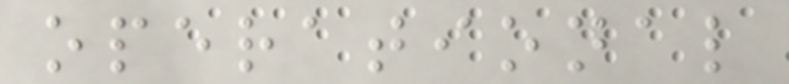operational
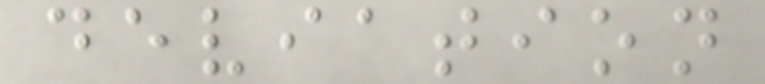deviation
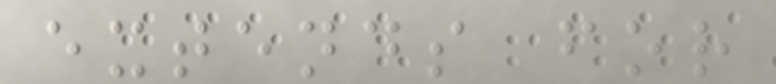extends for
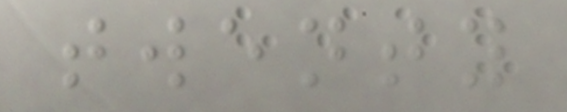twenty
